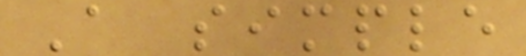A simple
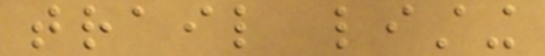trail listing
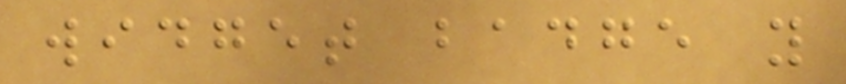widget badge you
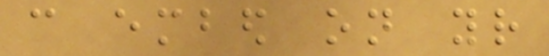can embed on your
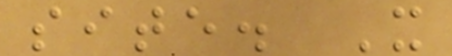site. It
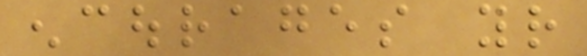encourages your
